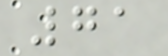71
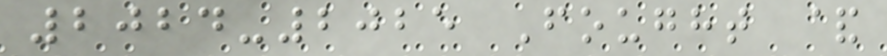2024-2025 Fought &
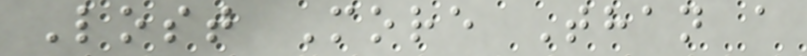Lost More Than a
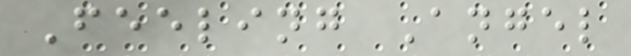Feeling Angel
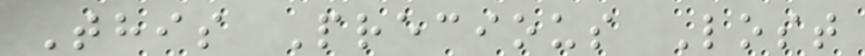This Precious Lost
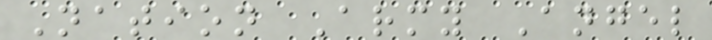Nation Army Angel
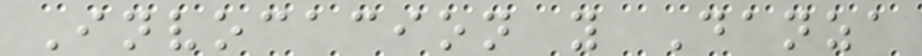Invocacion y Danza
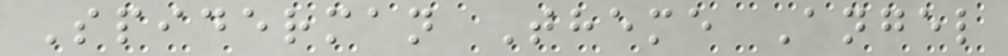Spiderman Theme Angel
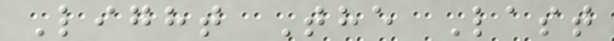Light The Last
